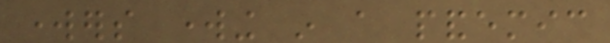workers working in a pandemic
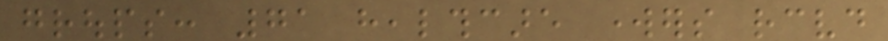groups: 71 healthcare workers received
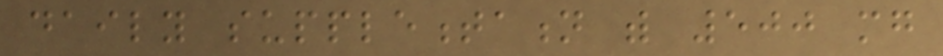daily supplementation with 500 mg
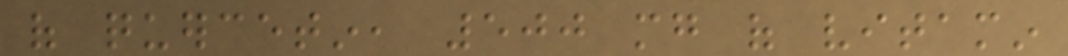of quercetin, 500 mg of vitamin
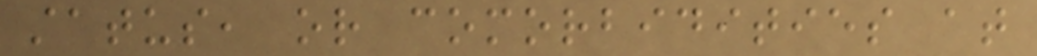status, or comorbidities at
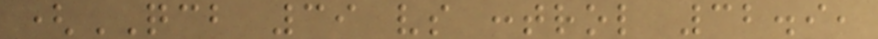(QCB 39 vs control 32.9,
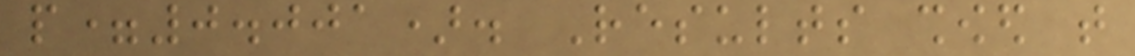p=0.001). Results showed that
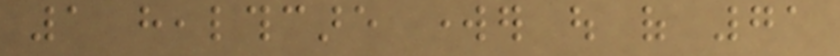1 healthcare worker out of 71
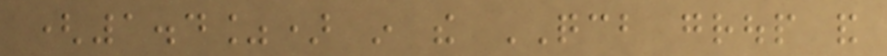(1.4%) in the QCB group and
